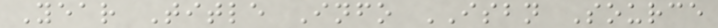Year Title Info ISBN Source
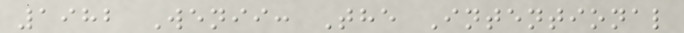1982 Wenii: The Intentional
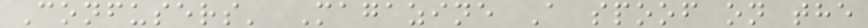Confusers' Magazine A spoof on the
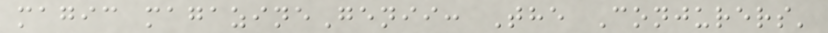magic magazineGenii: The Conjurers'
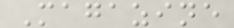Magazine
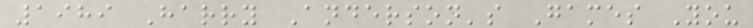1989 Harry Anderson's Games You
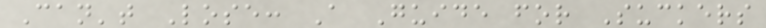Can't Lose: A Guide for Suckers
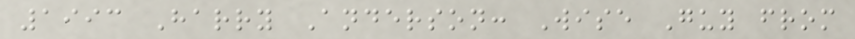1993 Harry Anderson: Wise Guy from
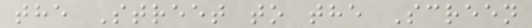the Street to the Screen
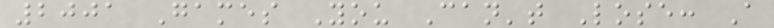2001 Games You Can't Lose: A
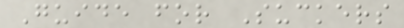Guide for Suckers
